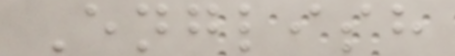English
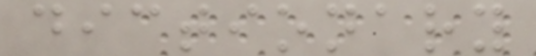dictionary
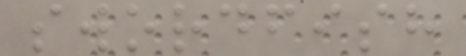swordfish
